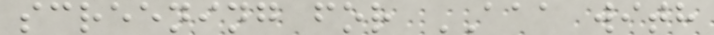screening for AAA with
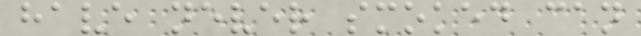have never smoked can
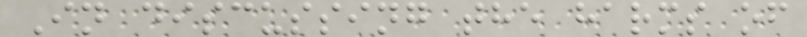In discussing the harms of
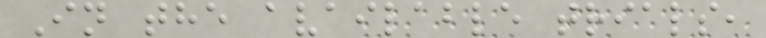In the available trials,
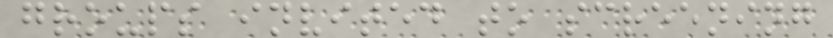groups invited to screening
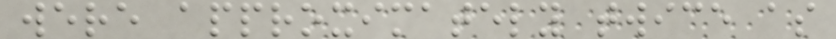were approximately twice as
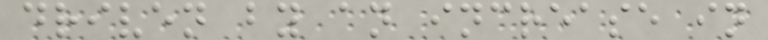driven by an increase in
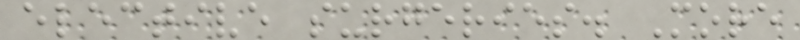elective surgeries. More
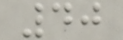40
